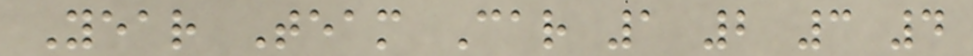Year Team Car 1 2 3 4
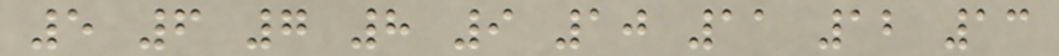5 6 7 8 9 10 11 12 13
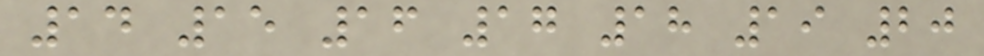14 15 16 17 18 19 20
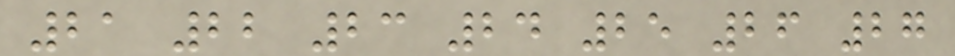21 22 23 24 25 26 27
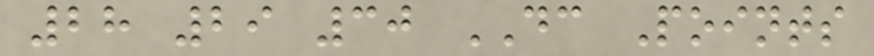28 29 30 DC Points
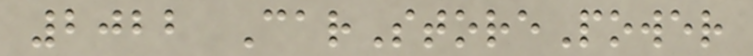2022 CarStorePower
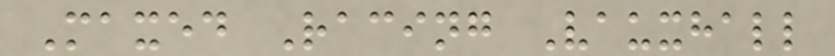Maxed Racing Vauxhall
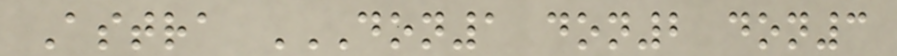Astra DON1 DON2 DON3
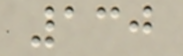130
